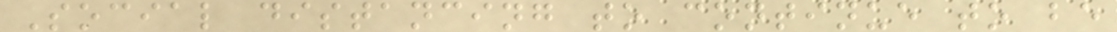Social distancing to continue to be
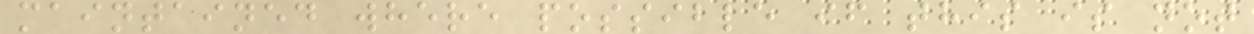maintained where possible if this is not
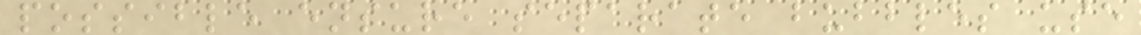possible ensure separate bubbles use
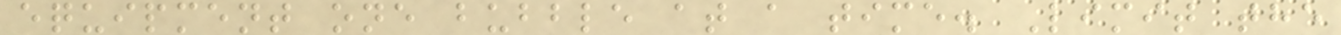equipment one bubble at a time. Limit the
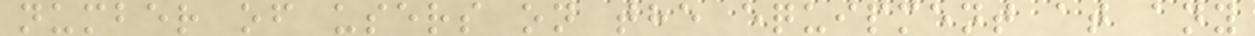number of users on the equipment at any
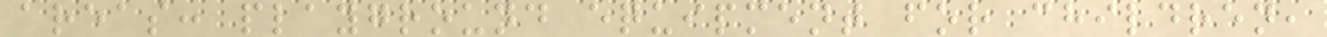areas: playground equipment for children,
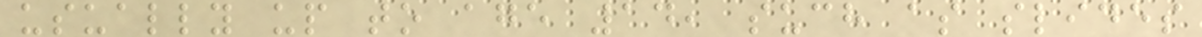usually up to age 14, such as slides
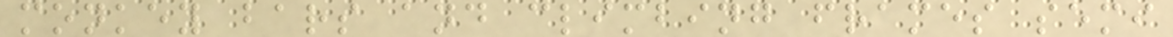monkey bars and climbing frames semi
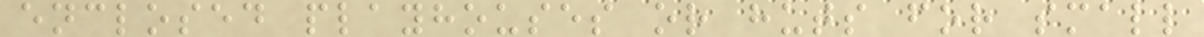enclosed playhouses or huts for small
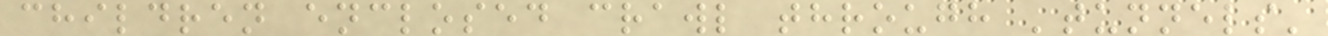children enclosed crawl through 'tunnels'
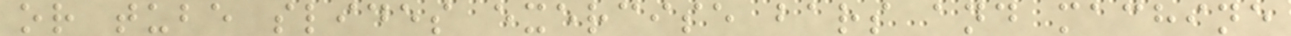or tube slides exercise bars and machine
